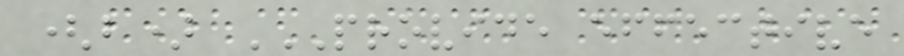(b) PROVIDE EFFECTIVE
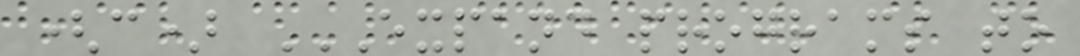(c) EXPAND PROGRAMS TO
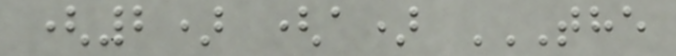(2) (a) THE
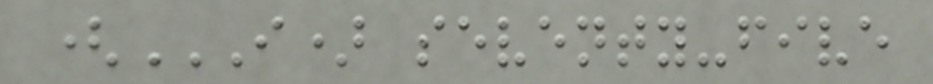(I) SEVENTY-FIVE
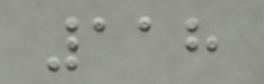118
